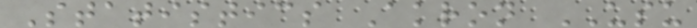Statistics Akron USU
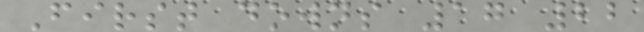First downs 17 22
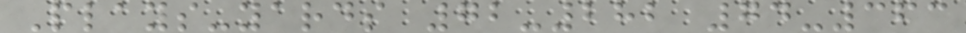Plays-yards 72-282 74-363
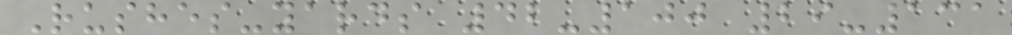Rushes-yards 42-100 29-131
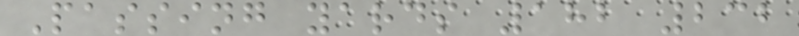Passing yards 182 232
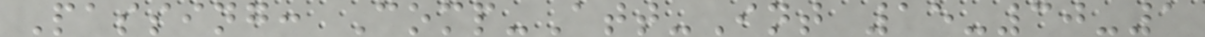Passing: Comp-Att-Int 15-30-1
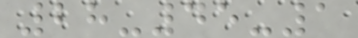28-45-1
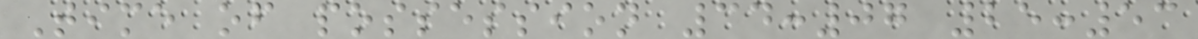Time of possession 34:07 25:53
